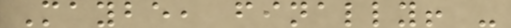Maybe, finally! -
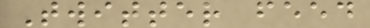Twitter feed
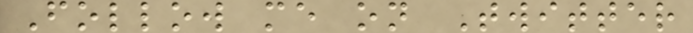Follow me on Twitter
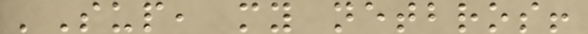'Sup, my netbros!
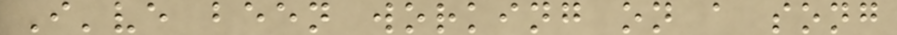I've been working on a song
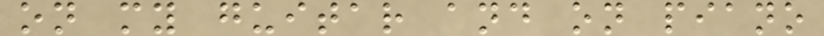on my guitar and on piano
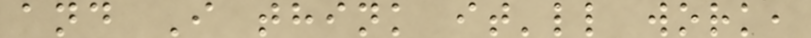and I think it'll work,
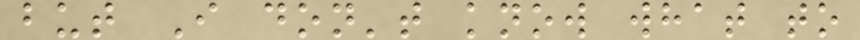but I don't know what to
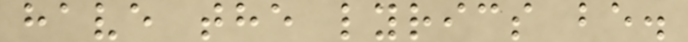have the lyrics be.
